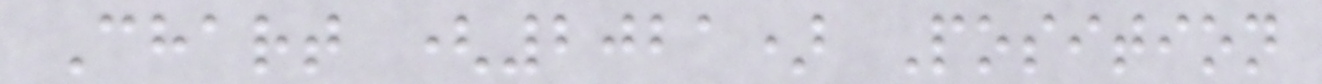Chart (2021) Position
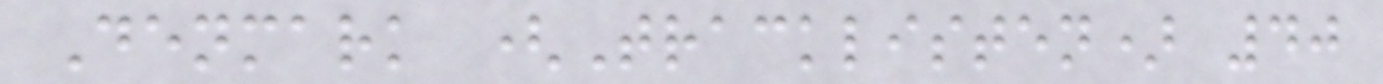Denmark (Tracklisten) 40
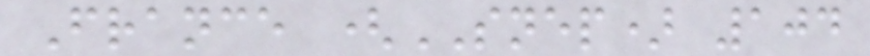France (SNEP) 104
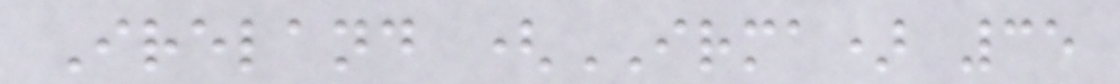Ireland (IRMA) 35
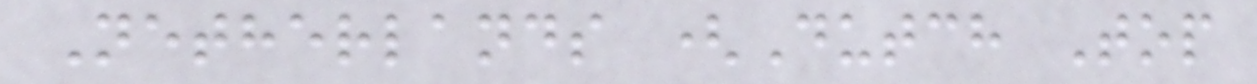Netherlands (Dutch Top
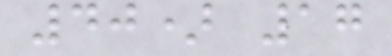40) 17
